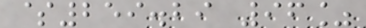$259.29 96%
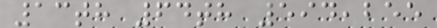13th 64th 594,255
